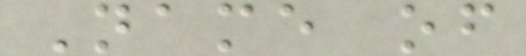Name of
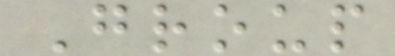Group
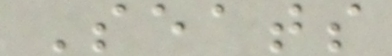Seats
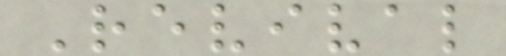Revival
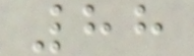88
